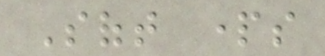Soft parts
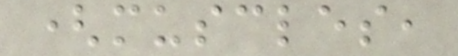(muscles,
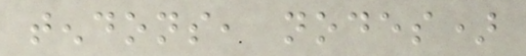tendons, nodes)
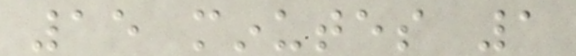15 minutes 1
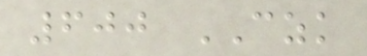600 CZK
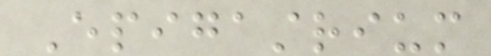Epigastrium
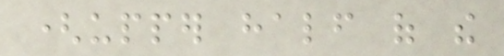(upper half of the
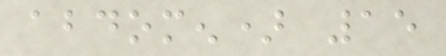abdomen) 15
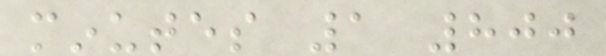minutes 1 800
